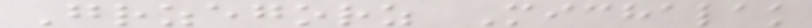Grzegorz Michalak
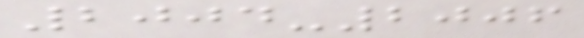2004-2006
